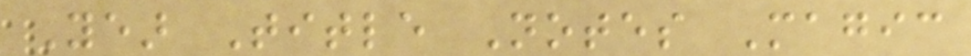Year Title Notes Magic
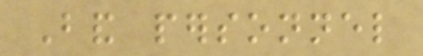Band personnel
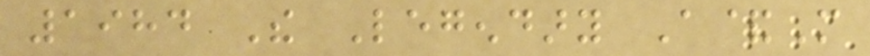1984 The Legendary A&M
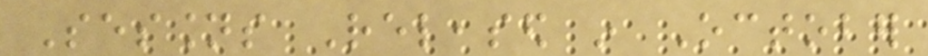Sessions Released in October
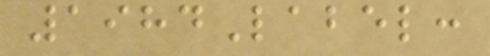1984Label:
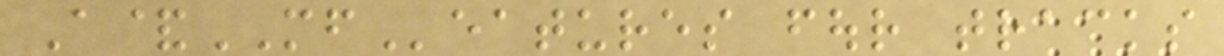A&MFeatures four tracks
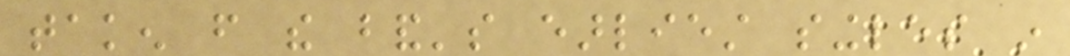taken from the band's earliest singles in
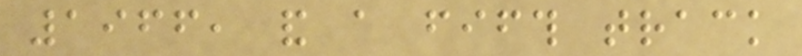1966, and a fifth track
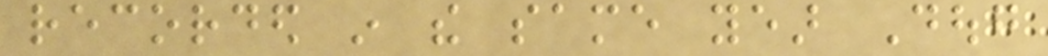recorded in the same year Doug
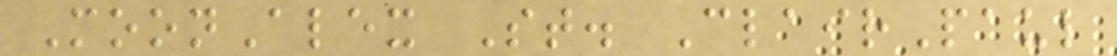MoonAlex St. ClairPaul
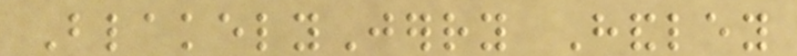BlakelyJerry Handley
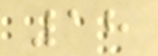18
